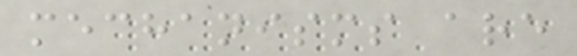mechanisms are
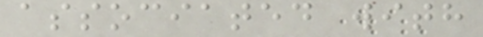associated with
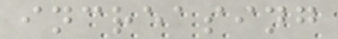increasing
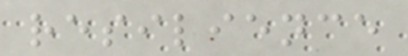resilience
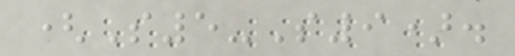(S5-S9).
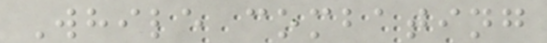While combating
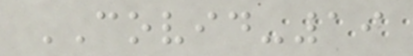COVID-19
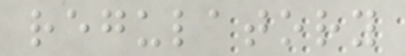regulatory
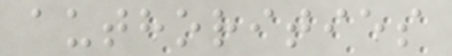authorities
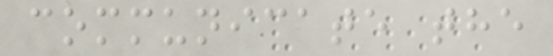communicate the
